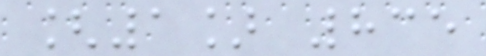[1] 835
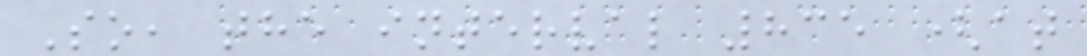So, the interval 835 (at
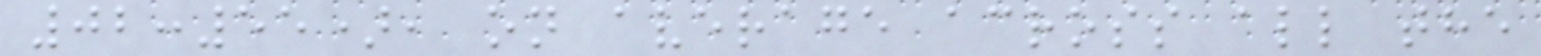02:55), on average across all the
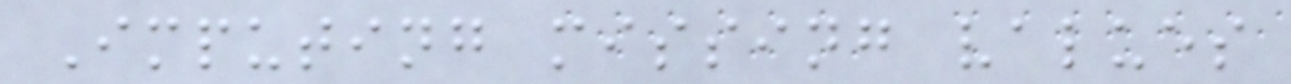Imputing missing values
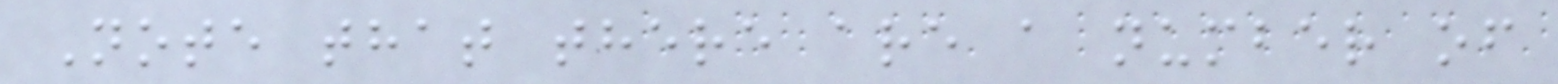Note that there are a number of
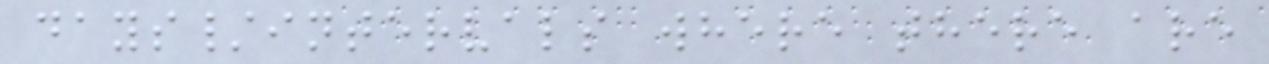days/intervals where there are
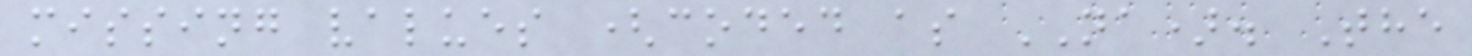missing values (coded as NA). The
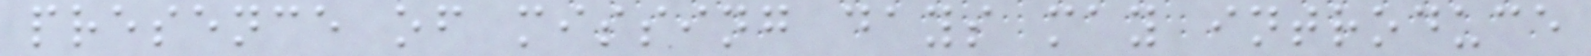presence of missing days may introduce
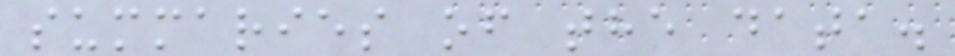summaries of the data.
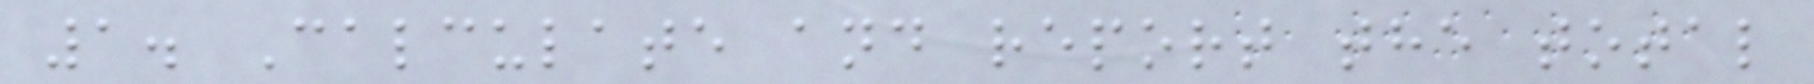1. Calculate and report the total
